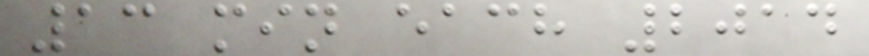13 min each 2014
